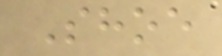Shoe
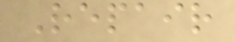Repair
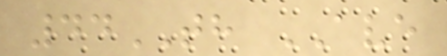44TH AVE
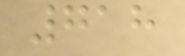718
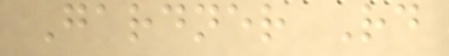Gardner Rd
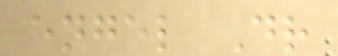engel Dr
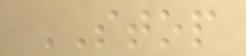STOP
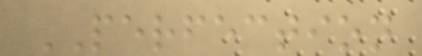PERFECTION
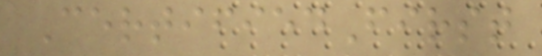CertifiedFirst
